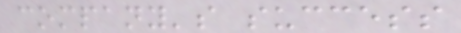company's success
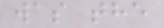was the
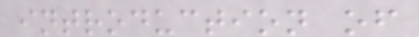introduction of
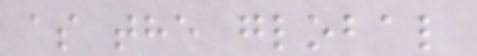as the global
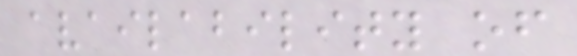availability of
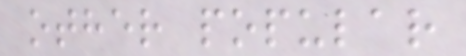other popular
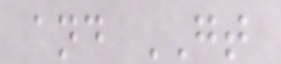and GT
